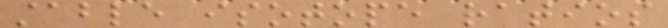stable isotope ratios
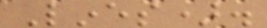Lines).
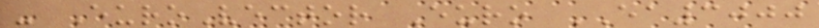- EuroVector Euro EA3000
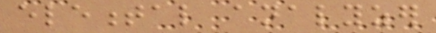elemental analyzer
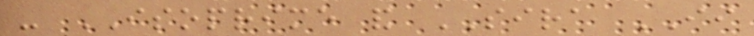- ISOPRIME and SIRA II
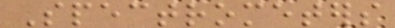Spectrometers
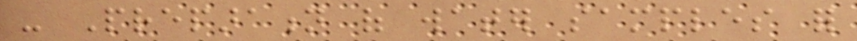- Preparation of water samples for
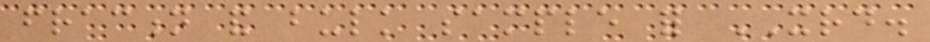fraction and bulk sample for XRD.
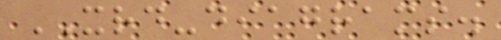XRD-diagrams.
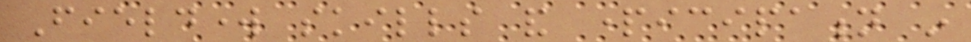Fieldwork skills and participation in
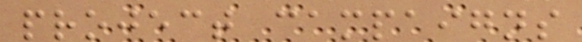project campaigns
